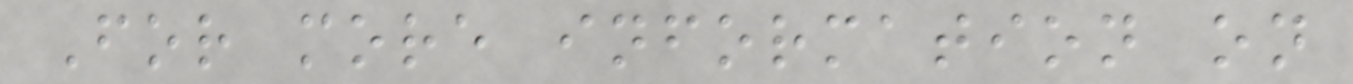For more information on
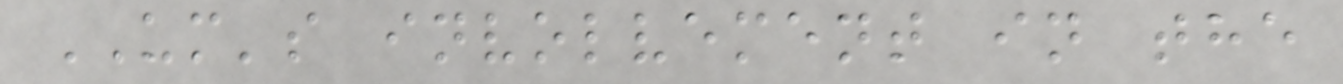UM's involvement in the
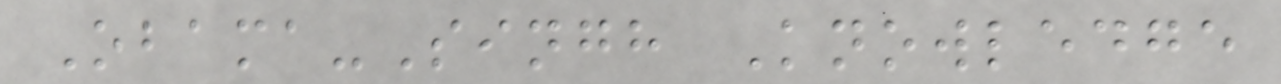Obama-Singh Knowledge
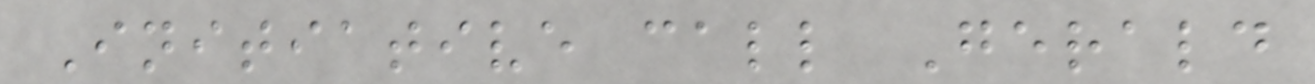Initiative call Gerald
